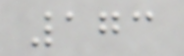173
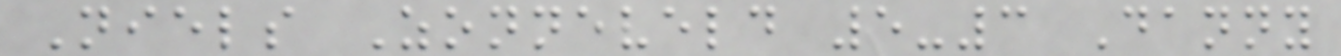Niels Zonneveld 5-3 Danny
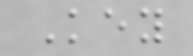Key
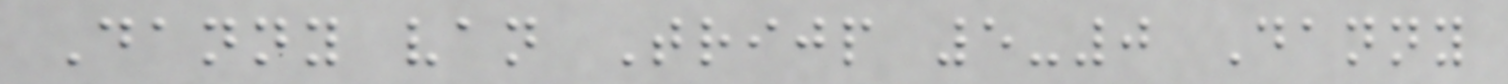Danny van Trijp 5-0 Danny
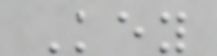Key
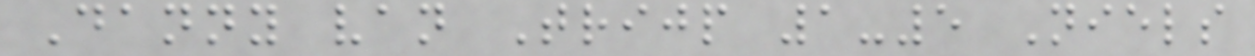Danny van Trijp 1-5 Niels
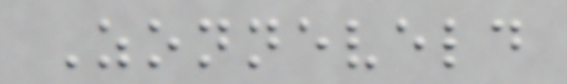Zonneveld
